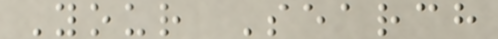Your Search
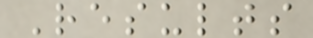Results
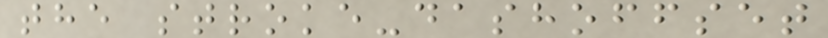the stroke-dashoffset
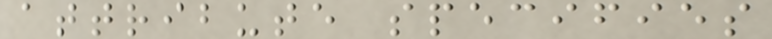attribute specifies
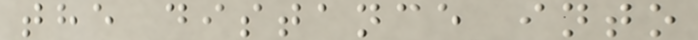the distance into
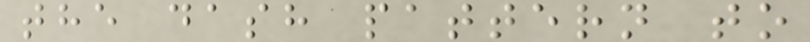the dash pattern to
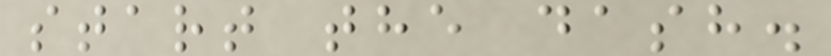start the dash.
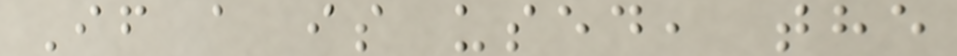If a is used, the
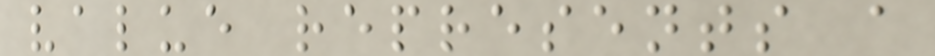value represents a
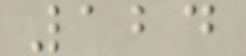124
